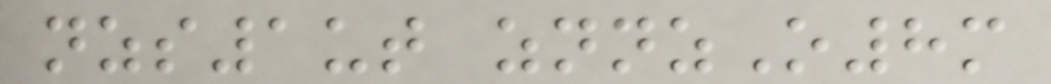nzs1ut znnzO8m
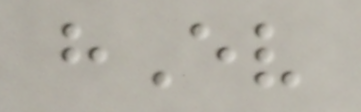hEv
